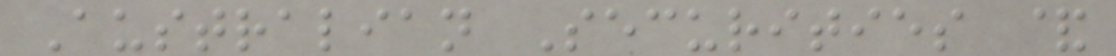Australian Securities &
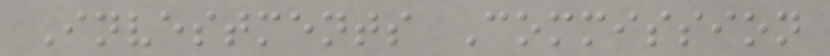Investments Commission
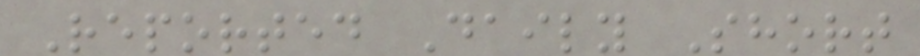Reported Daily Short
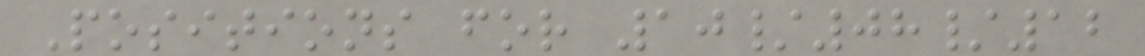Positions for 10/08/12
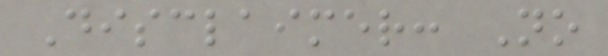Disclaimer: No
